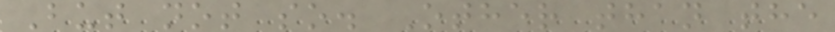But not so. Other than the
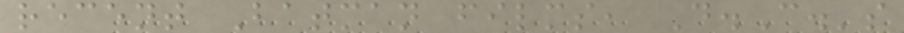recent Batman films, D.C.'s
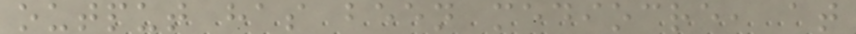output has been mediocre, at
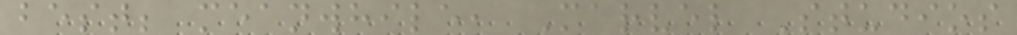best; meanwhile, Marvel Studios
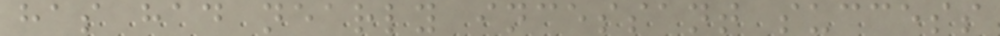has had nearly incessant success
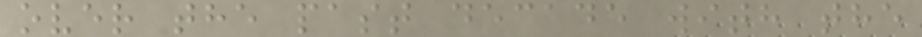over the past decade with the
